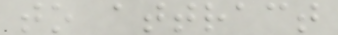to attract
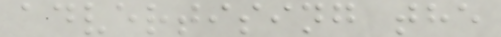advertising the
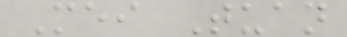Mei Tuan
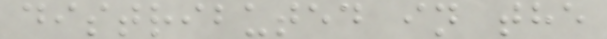distributed in the
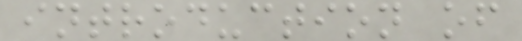introduction of
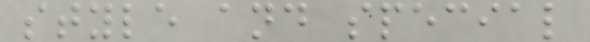style and special
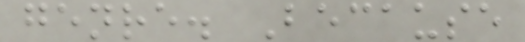genre. Because
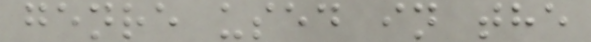genre used in the
